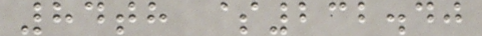84th $232.40
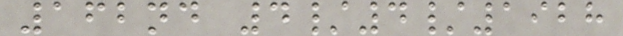162nd 4/4/1928
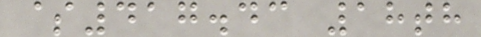$417.43 18th
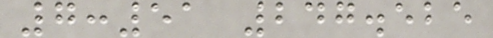7:51 247.525
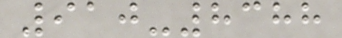910-8388
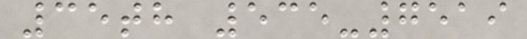35th 535-7519
